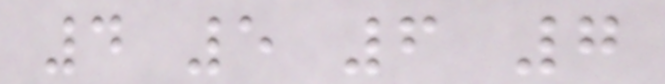4 5 6 7
